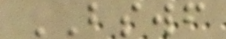BSWF
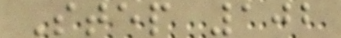Step 102
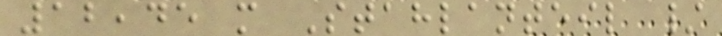12,45 m Stahlanteil /
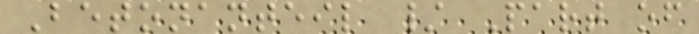Betonanteil / Part of
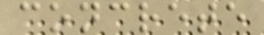concrete
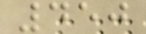450
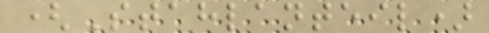(Stahlanteil)
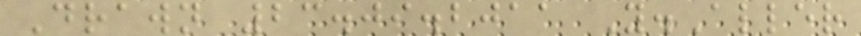Drawn 23.09.2011 Y.Aller
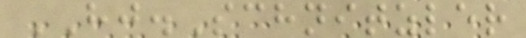HJ.Schnitzler
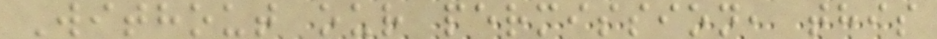Without our permission, this
